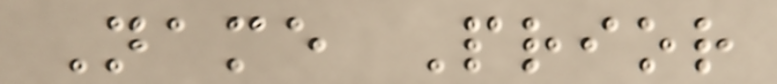Name Prior
